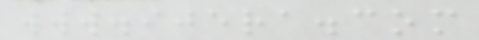www.ijera.com
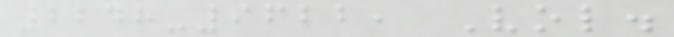2248-9622, Vol.
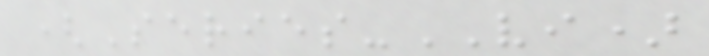(Series-VI)
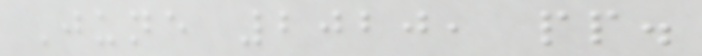June 2020, pp.
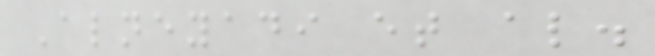Alneyadi et al.
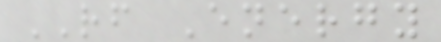RF Energy
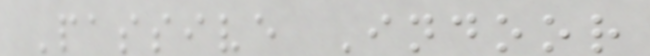Passive Indoor
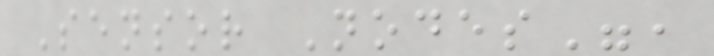Sensor Nodes",
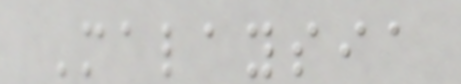Malaysia
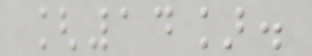[14].
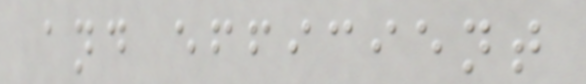and efficient
